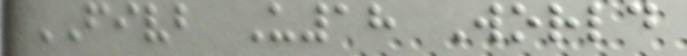FIVB U18 World
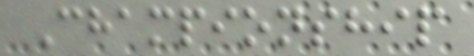Championship
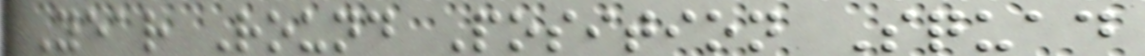Year Round Position Squad
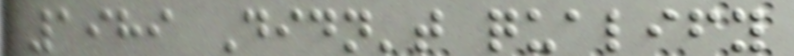1989 Didn't qualify
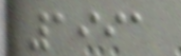1991
